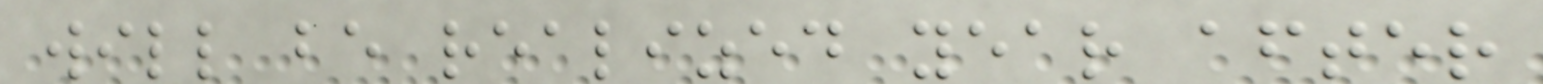will be realized year after
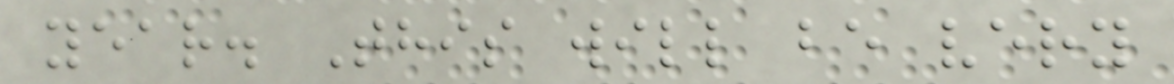year. This will be very
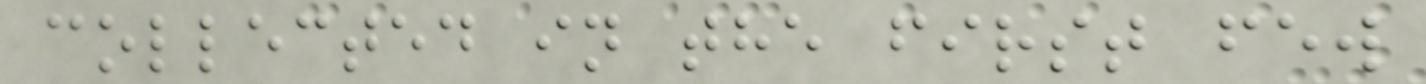collected in the first few
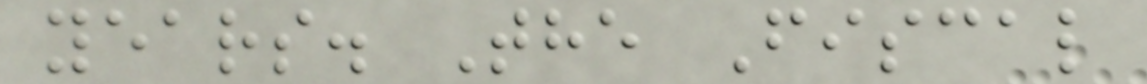years. The Fiscal
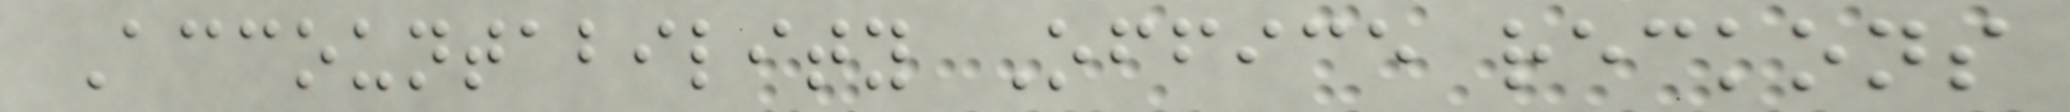Accountability Office reckons
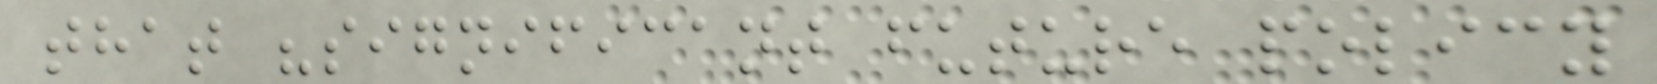that "significant future policy
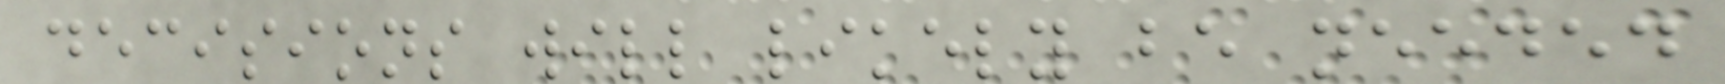decisions will likely be needed
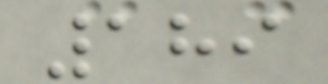189
